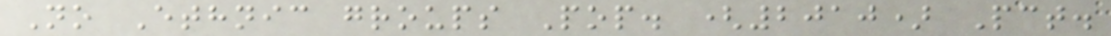No Ethnic groups Pop. (2010) Pct.
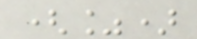(%)
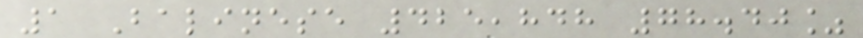1 Balinese 425,848 78.40%
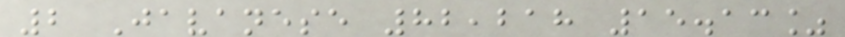2 Javanese 82,218 15.13%
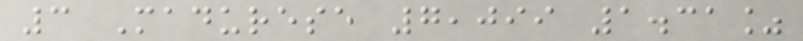3 Madurese 7,099 1.31%
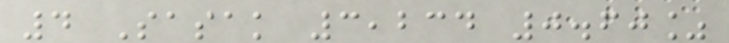4 Sasak 3,234 0.60%
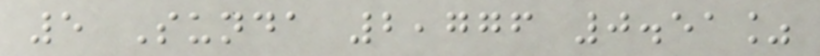5 Sunda 2,776 0.51%
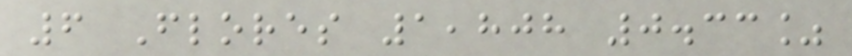6 Flores 1,808 0.33%
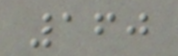160
